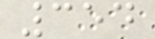354
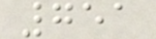751
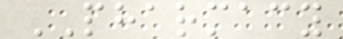PHARMACY
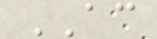AC
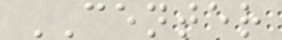CENTER
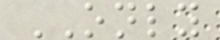ONLY
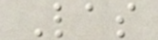Las
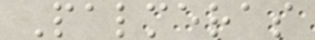Palmeras
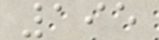195
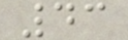43
